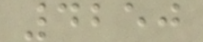4250
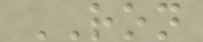RON
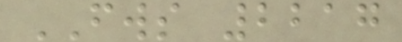FWS 2217
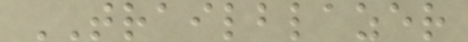TRAILBLAZER
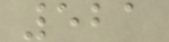521
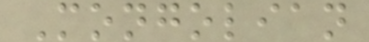Mongolian
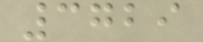3729
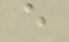e
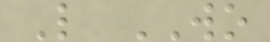L WO
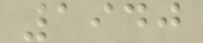1940
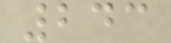243
